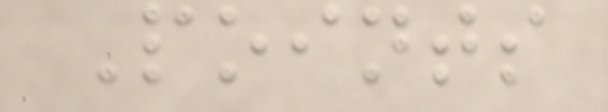Points
